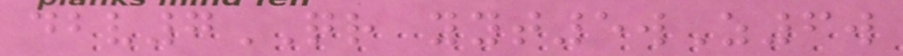dbv7QR yyt5wZ6w
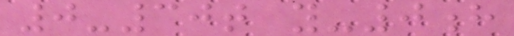0-30t y-0h
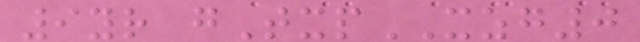9yr gTxpXZG0
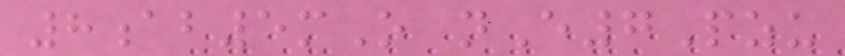8ab5mO nE7Pzu
